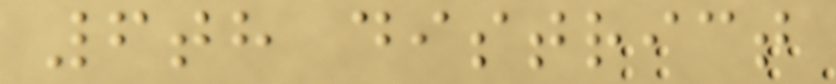6th district
